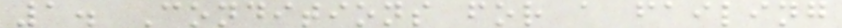1. Conditions for a failing
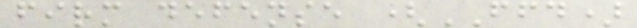firm defense (FFD)
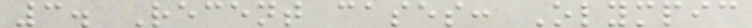3. Recent cases: Olympic
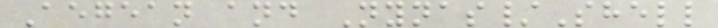Aegean and Nynas/Shell
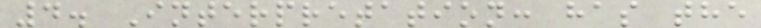4. Interpretation: has the
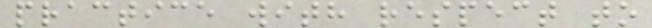practice with respect to
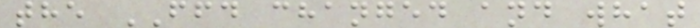the FFD changed and what
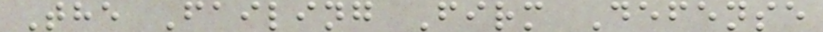The Failing Firm Defense
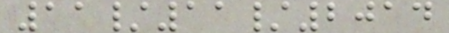11/11/2014
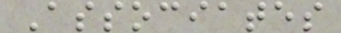Associates
